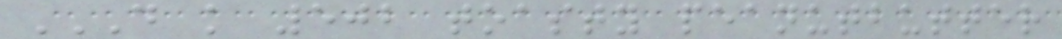D K 502 TOASTY PEANUTBUTTER
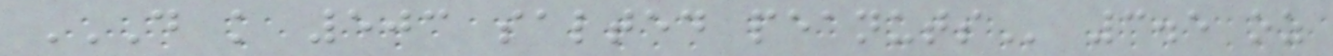D K 503 SALTED PEANUTS 3.5 oz
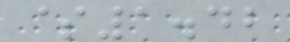$1.42
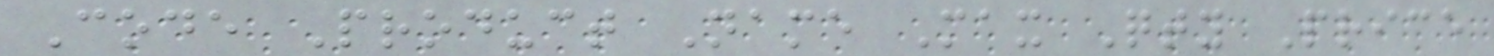Code Product Name Max Qty Price
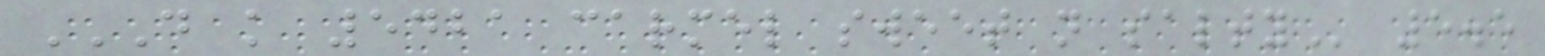D K 5421 CARMEL SWEET N SALTY 5.5
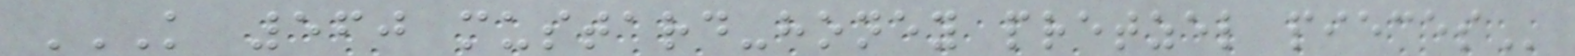K 560 MUSTARD-HONEY PRETZEL PIECES
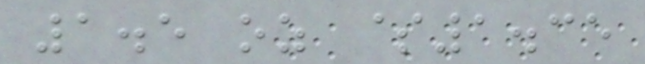1.5 oz $1.35
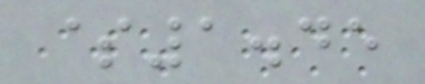$1.45
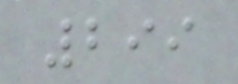299
